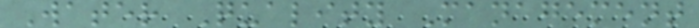Water Quality Management
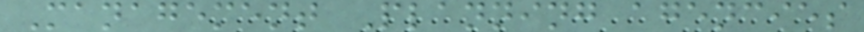Management Planning agencies
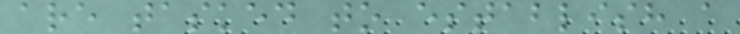are tasked to establish a
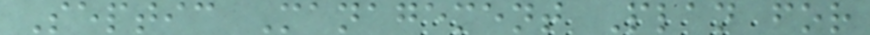Septic Management Plan for
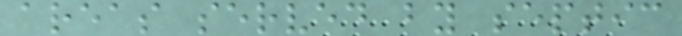areas served by septic
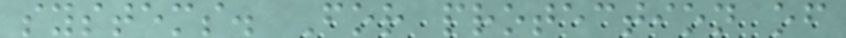systems. For protection of
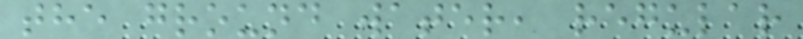the ground water, regular
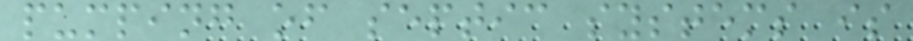pumping of septic systems is
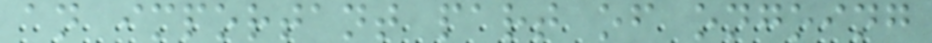an important part of ongoing
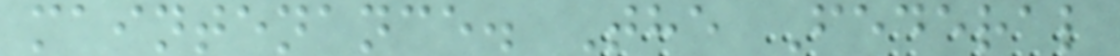maintenance. The Federal
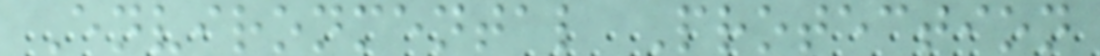Environmental Protection
